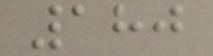180
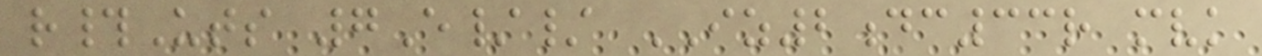r#Uts 7E// IZ2dc33r mvk
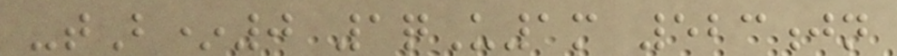-tB*0 1qU1m 523jn
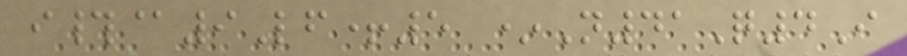i#@9Lf+5 *N41Q4I
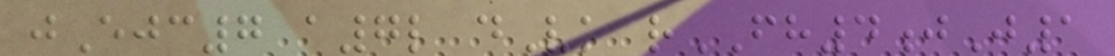jEjc7 a7l dVk rFH4jJ1
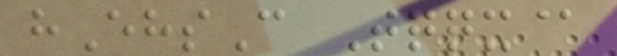hEhsC Tqqx@
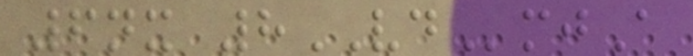6nx 8VDmjA
